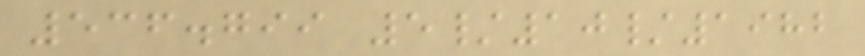536.799 5/10/1982
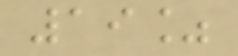19%
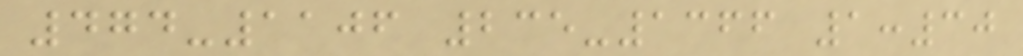474-1106 235-1366 1:30
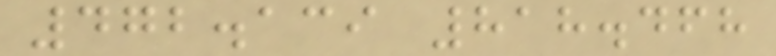472.139 818.468
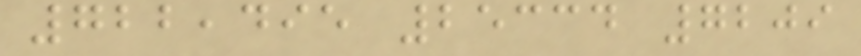722,495 25334 7209
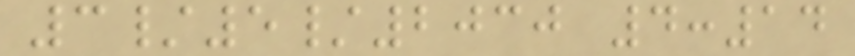3/5/2030 4:14
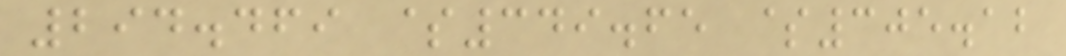294.469 $349.65 $305.12
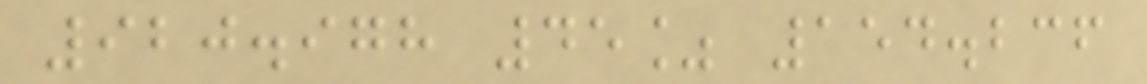920.978 45% 154.236
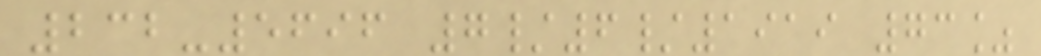232-5696 7/6/1919 73%
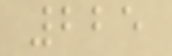225
